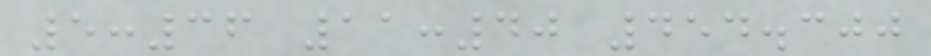5:36 11:40 454.300
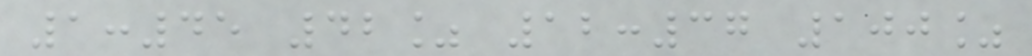1:45 42% 12:37 100%
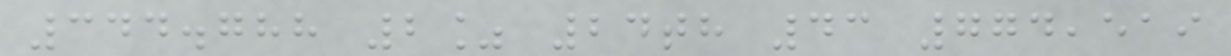344.788 2% 24th 43 774,519
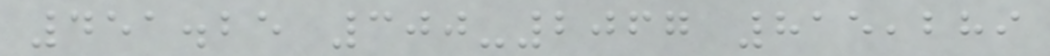451.25 300-2067 815,289
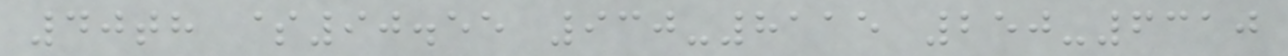40th $90.55 930-8115 250-6310
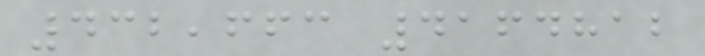432,663 4164812
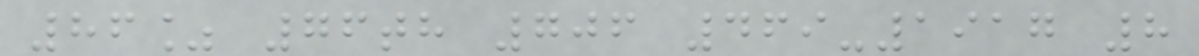86% 76th 706 469-1917 8
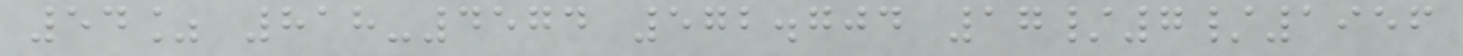54% 818-4574 572.704 17/7/1956
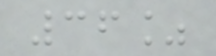36%
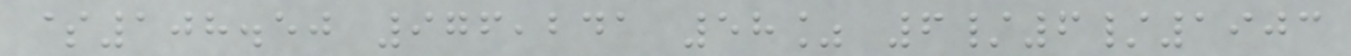$108.50 976,241 58% 6/6/1903
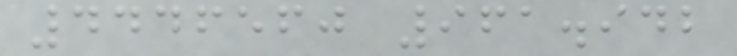4446560 961.942
